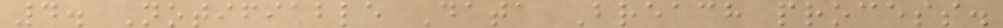4. Notifiable Data Breach process.
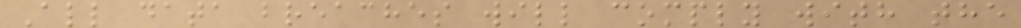All data breaches will comply with the
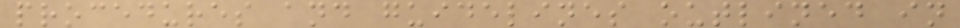procedures and guidelines outlined in
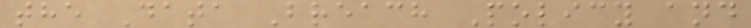the Data Breach Policy and
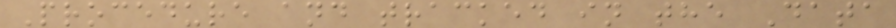Procedure and tracked in the Data
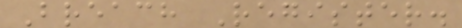Breach Register.
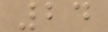24
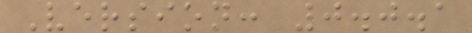Version: 0.0.1
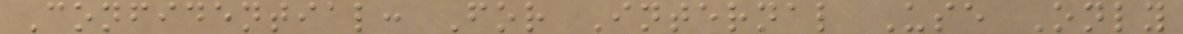Confidential: For Internal Use Only
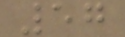57
